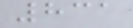831
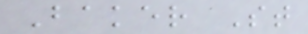Baker St
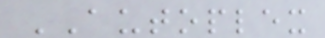AUTOPLEX
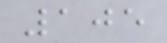105
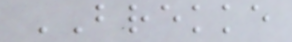BREKKE
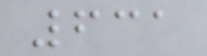631
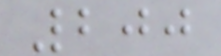200
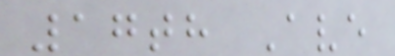17th Ave
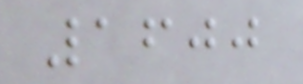1600
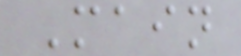Main
